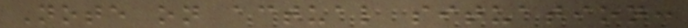Note on actual situation:
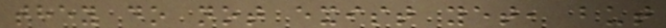they do not exist yet, but
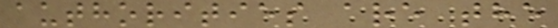authorities are the
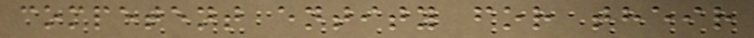competent entity for their
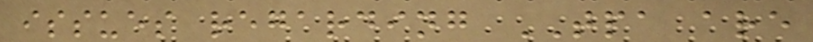issues regarding TPA are
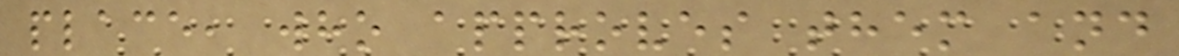place, who approves them and
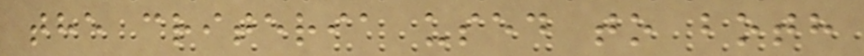the criteria used to both
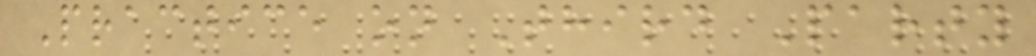Practice on Third Party
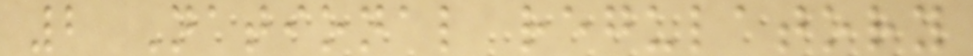2 National regulatory
